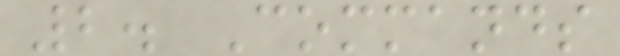2. Commands
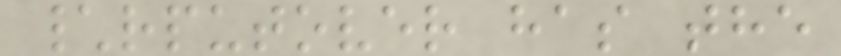\rputover has the
